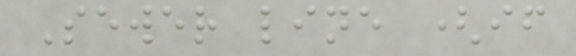Sewer line (if
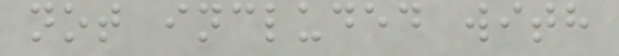not included with
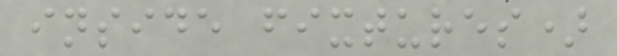inside fixtures)
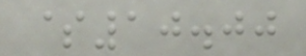$10.00
